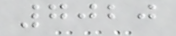7020
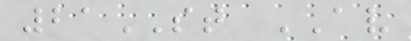21ST AV
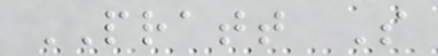PRATT S
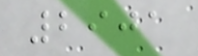2901
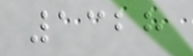1328
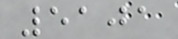5101
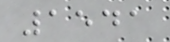1541
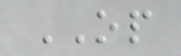OP
